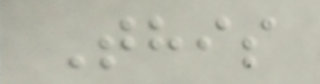This
